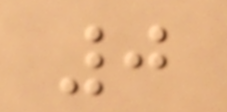0
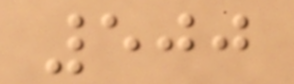500
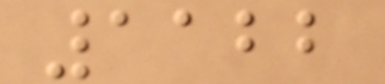1122
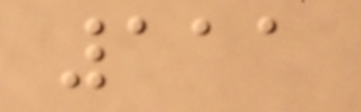111
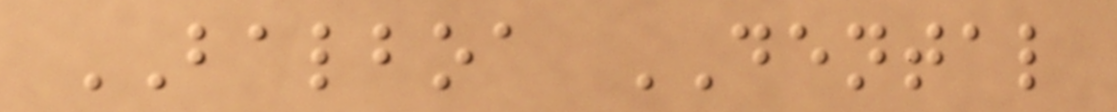BALBOA DENTAL
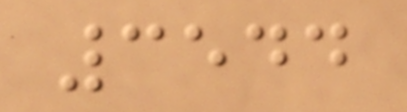3544
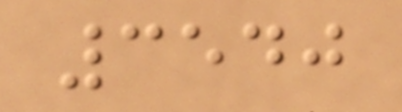3540
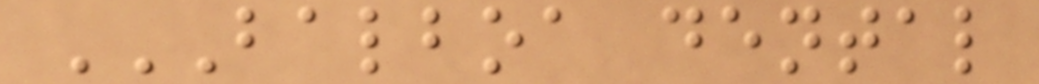BALBOA DENTAL
